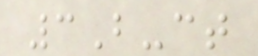3B-ct
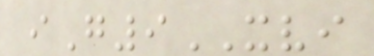iG9XVI
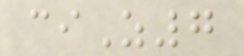ciZ7
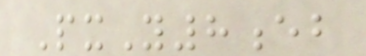PxY8eb
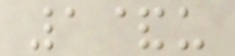1&u
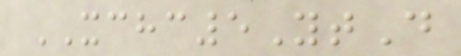XCHC5YtD
